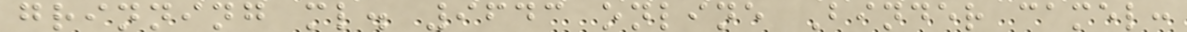grinning ml. 9643 online Binder camel:
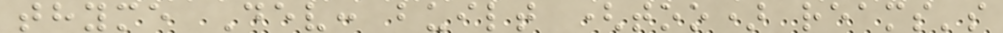thyme Dev: built (too) reams's
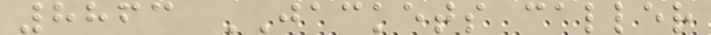8863 JACKETS caller
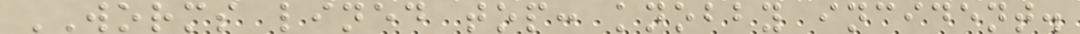WORMS lined top: knobby incident.
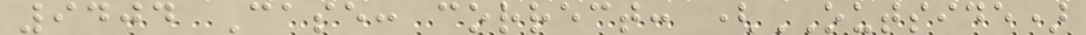9404 Case: correct: (OUTSIDE)
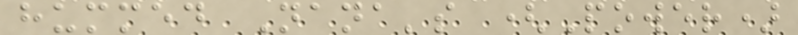hummed Nana's (Power)
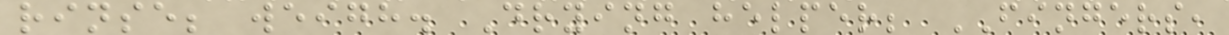rinse; weigh. Drying helper; FINGERS,
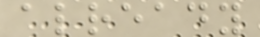already
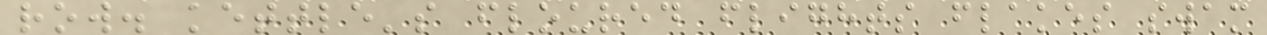row. kettle's floured flights flakes swam
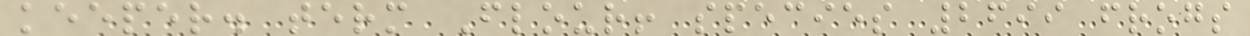keeper. term Flour! species 2699 frogs
